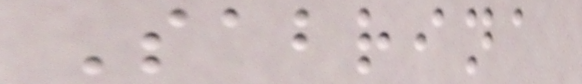Sabrina
